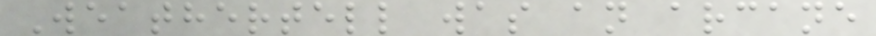Weathertell was an arcane
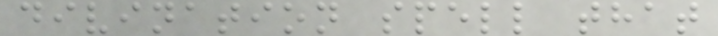divination spell that
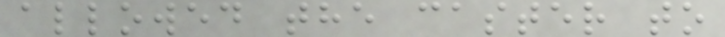allowed the caster to
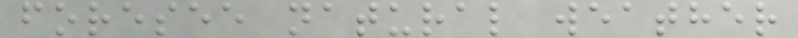foresee natural weather
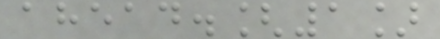ahead.[1]
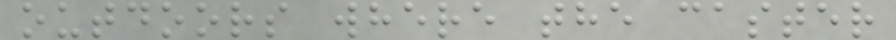outdoors where the caster
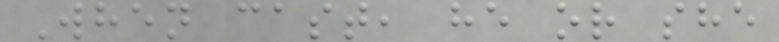When cast, he or she
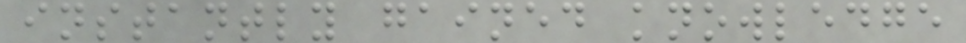instantly gained knowledge
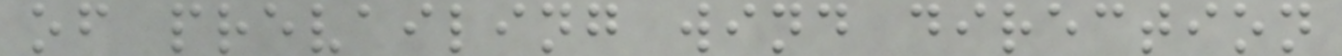of prevailing wind direction
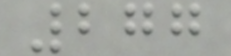277
